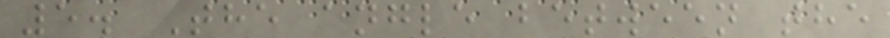5. The angle between the
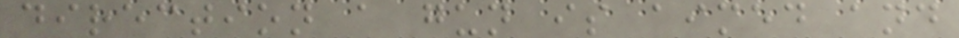direction a gun is aimed and
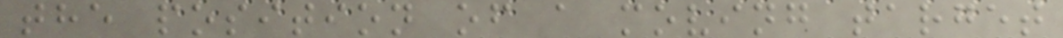the position of a moving target
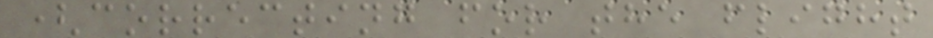(correcting for the flight
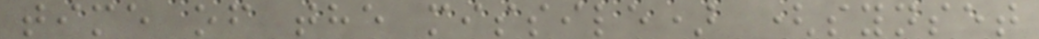time of the missile) (synset
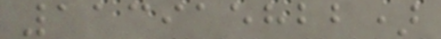113915822)
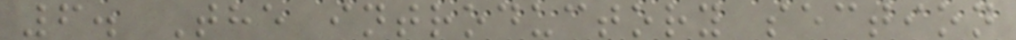6. The introductory section
